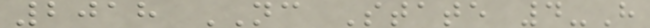2018 NC State 4-H
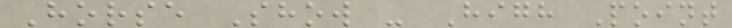Horse Show - High Point
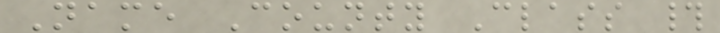Name County Class #
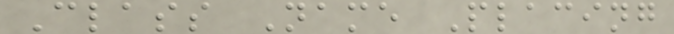Class Name Placing
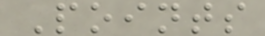Points
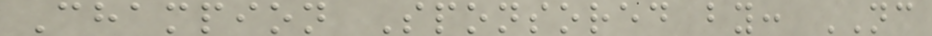Champion Sponsored by: NC
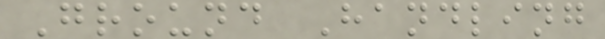Ground Handling
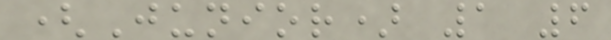(Junior) 1 6
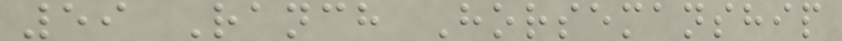59 Ranch Horsemanship
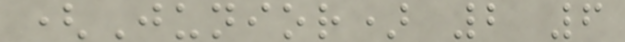(Junior) 2 6
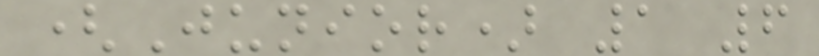(Junior) 1 6
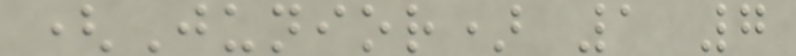(Junior) 1 7
